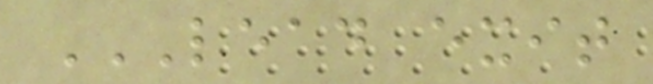LEAD EXIT
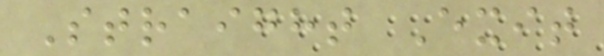Straight Exit
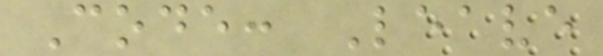Code: Leave
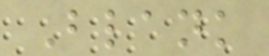Blank
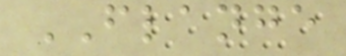FLANGE
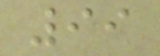99
